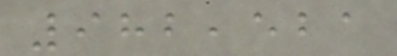982,521
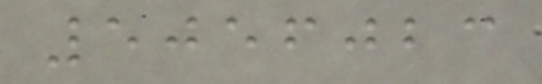5056023
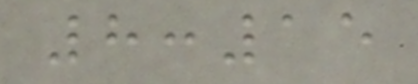8:15
